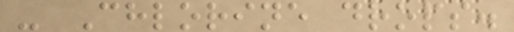- Chlorine drops.
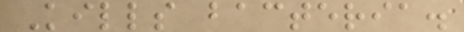Kills bacteria.
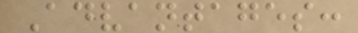Advantages:
